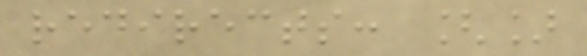redirects: []
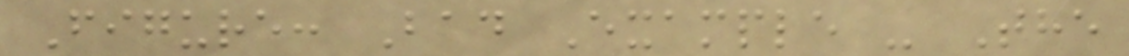Figure: Bad Example - The
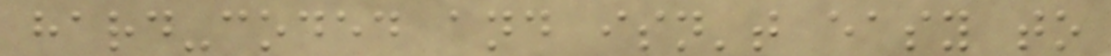hard-coded and isn't easy to
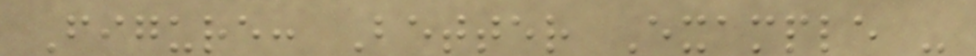Figure: Better Example -
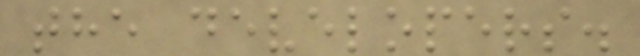the developers.
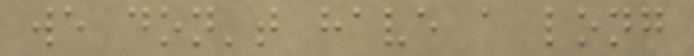we don't have a long
